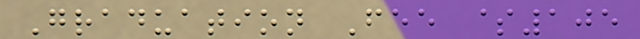Graduation Fee $105
